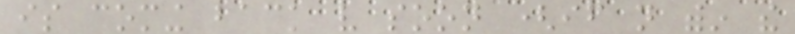is coming back very soon (if not within the
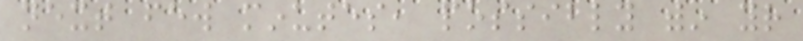next few minutes, possibly within your
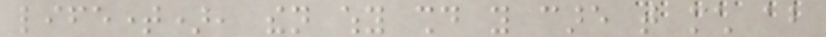lifetime), then why should you care that much about
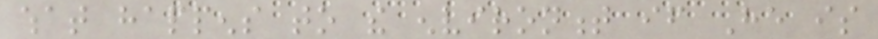what happens to the environment if He is
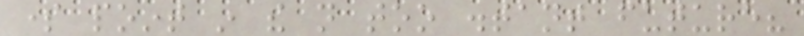some point in the not too distant future?
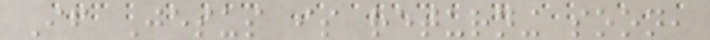If Jesus is returning soon,
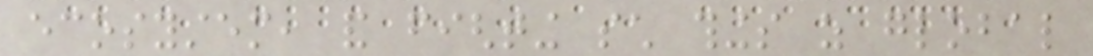ecosystem, and fighting such things as global
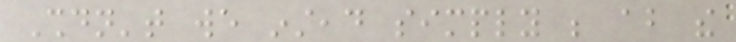Shouldn't we instead simply be about the
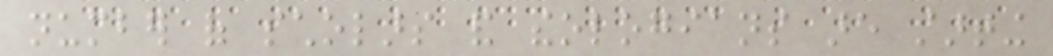number of scholars and theologians are starting
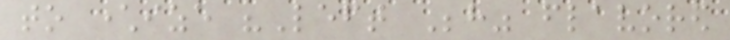to characterize "Left Behind" flavored
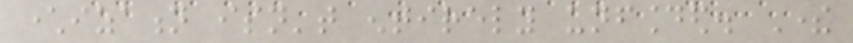characterization isn't entirely unfounded. There
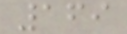169
